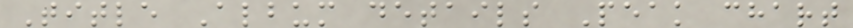Title Album details Peak chart
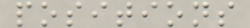positions
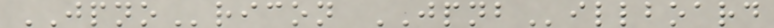JPNOricon JPNBillboard
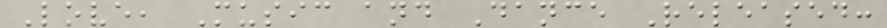Love, Music and Dance Released:
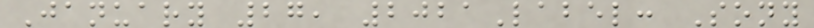January 27, 2021Label: Sony
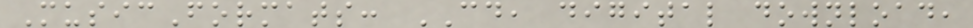MusicFormats: CD, digital download,
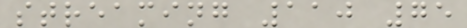streaming 110 75
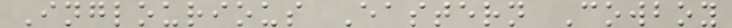Inglourious Eastern Cowboy
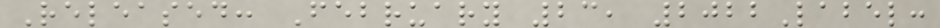Released: February 23, 2022Label:
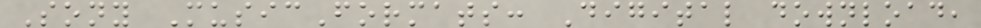Sony MusicFormats: Digital download,
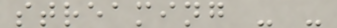streaming - -
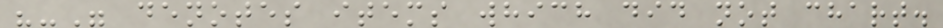"-" denotes items which did not chart.
